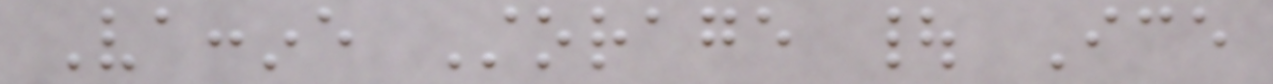Vaccine Storage | Ice
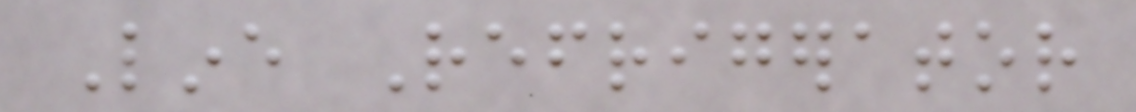Line Refrigerator
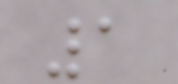1
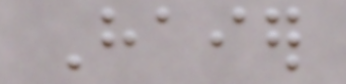Haier
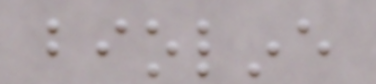bioline
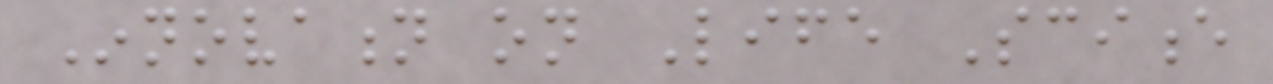Innovation on Life Science
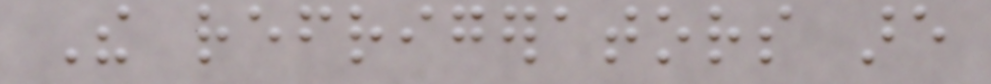The refrigerators are
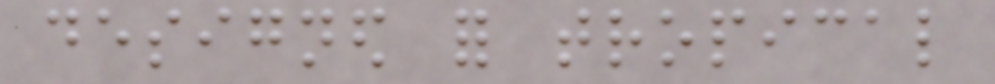designed for tropical
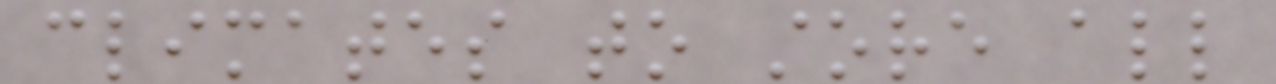climates to store all
